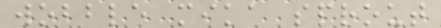wobble mika sprout
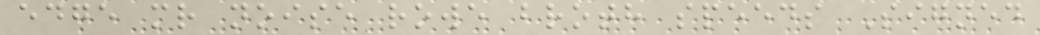edge mr noise rowe broth speeds Signed
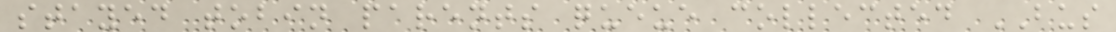stayed tobin parents queue collected BUS
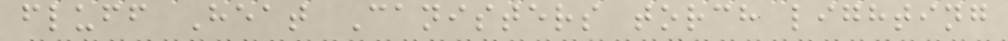fluff Heat Canisters torch lighting
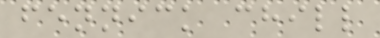fennick chill
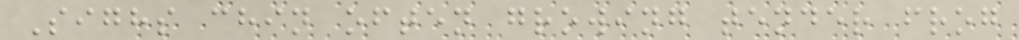Sighs chin often growing tender frog
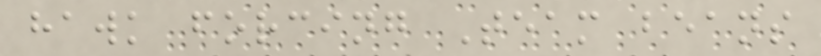hawk forcing Team beans
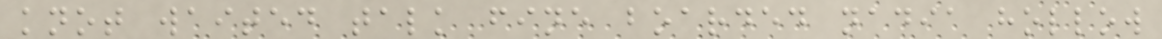knot waited talk fine boarded nadia hollow
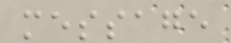message
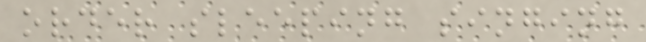order sleeping singing
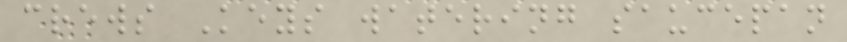crews Keys watering saucepan
